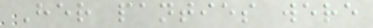Her panties were
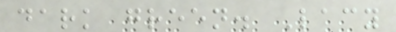dark green. Lacy
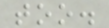too.
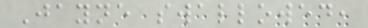Jayne swallowed,
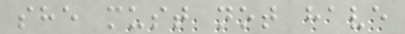she must not have
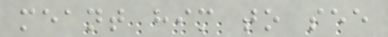meant him to see
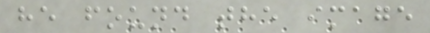he found the image
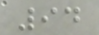94
